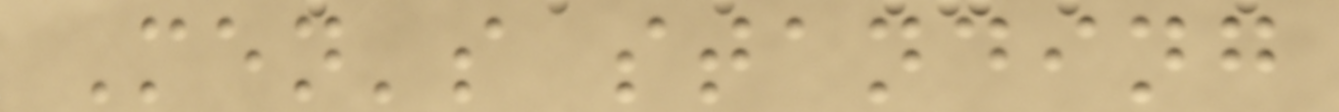Men's standing
